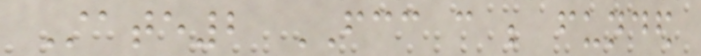State2 FCC can be funded
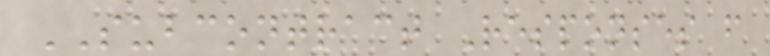SUBCONTRACT Responses from
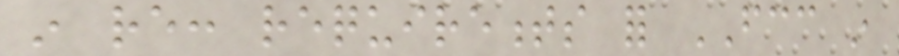in re: requirements for FCC in
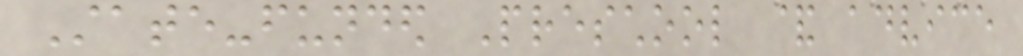State-funded Preschool & advice
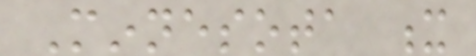Minnesota x
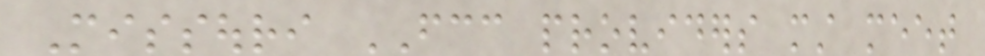Missouri FCC providers must meet
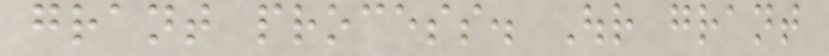grant process. Our grant
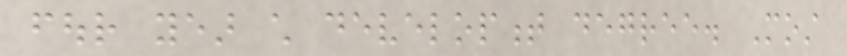four year child development degree. Most
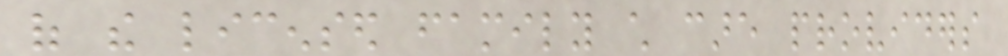of the licensed family child care providers
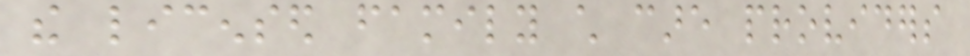the licensed family child care providers
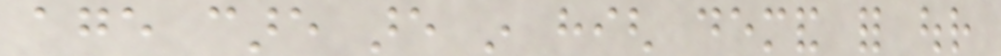age care are in high demand for our
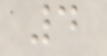4
